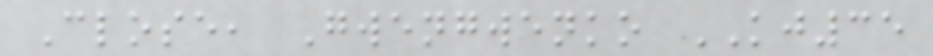Close, Gwengwenko KJ35
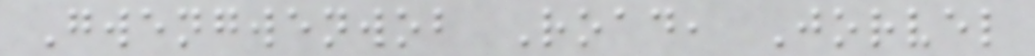Gwengwenwob Road, Jorvel
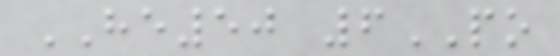HE50 6PO
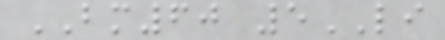BM60 5LI
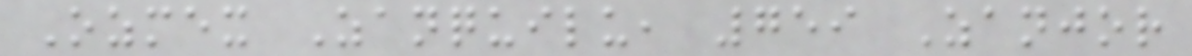Ozmex Zanquilu, 759 Zanjor
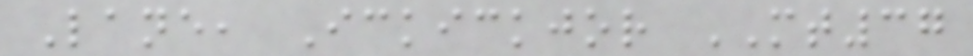Lane, Ickickjor MT37
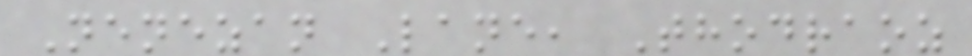Nenezan Lane, Thodraoz
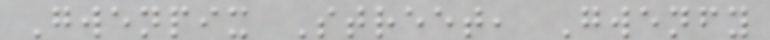Gwenpix Street, Gwenfy
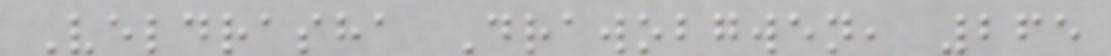Veldrasha Drawobgwen, 265
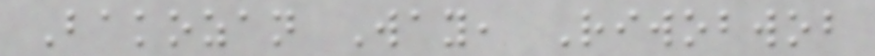Bakozan Way, Riwobwob
